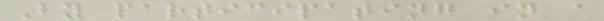By participating in a
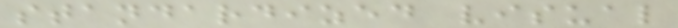standardized visual
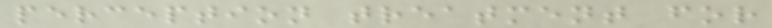perception treatment for
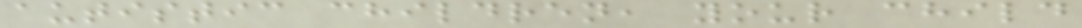autistic children, your child
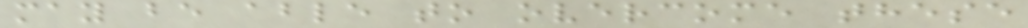may be able to overcome these
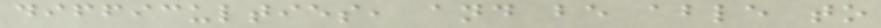difficulties, and be able to
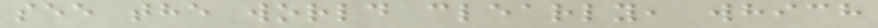see the world clearly, which
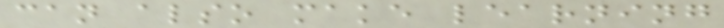can also make learning
